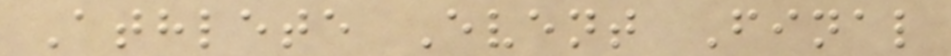Athlete Event Final
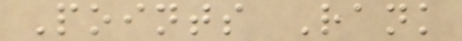Points Rank
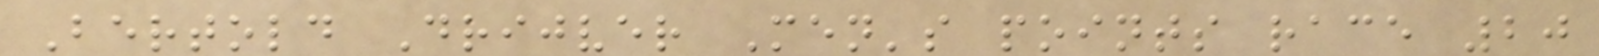Bertold Drijver Men's points race 20
